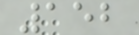152
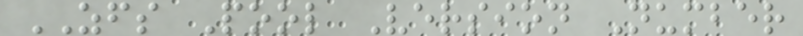ZFS Pool Version Number
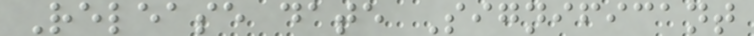Release date Significant
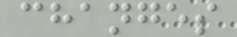changes
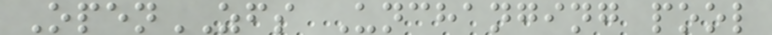OpenZFS Unchanging pool
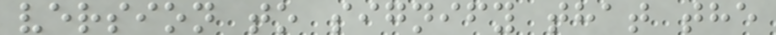version to signify that the
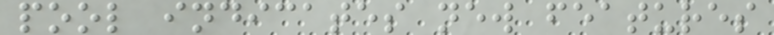pool indicates new features
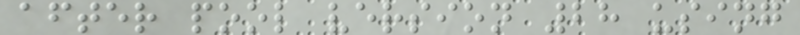after pool version 28 using
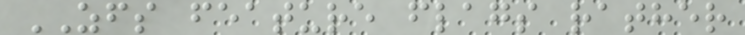ZFS feature flags rather
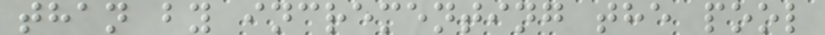than by incrementing the pool
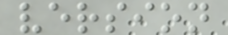version
